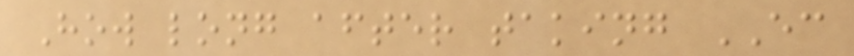How long after taking EC
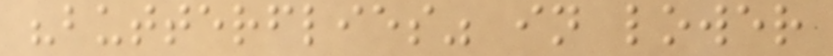"butterflies" in lower
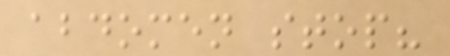abdomen stop?
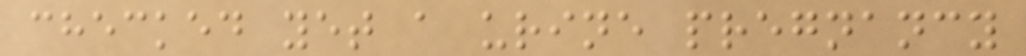checked yet a urine pregnancy
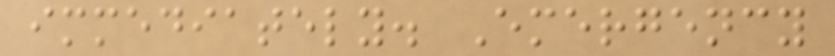immediately. Emergency
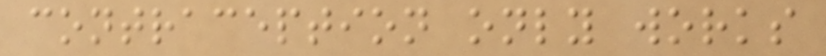contraception only works
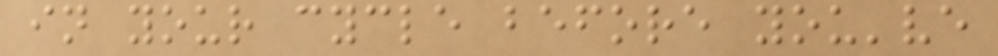in your cycle before you've
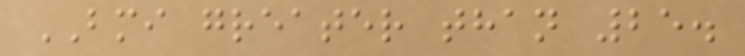BMI greater than 25.
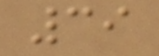39
